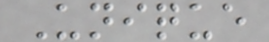Unique
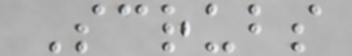Scrubs
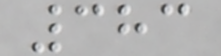383
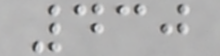430
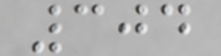304
